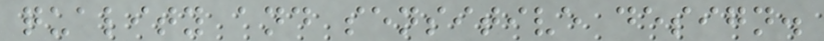quality and sensitive design.
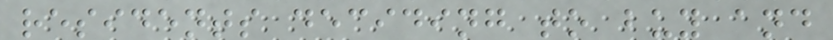residents deciding to buy and
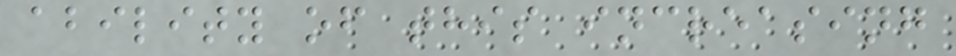ability of this increasing
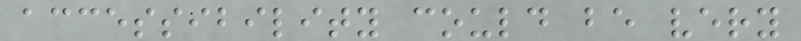accessibility could be very
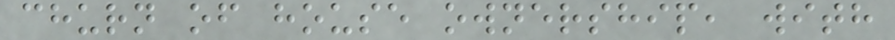churn of house ownership, with
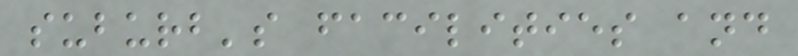suburb's facilities and
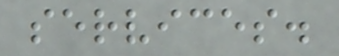services.
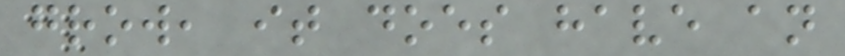grow, it does have an
